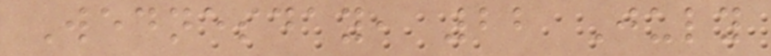Wednesday, 22 July
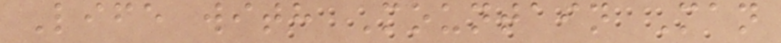Life with Mountain Man
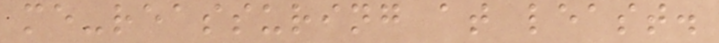me-reassuring at least.
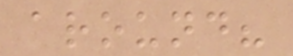around?
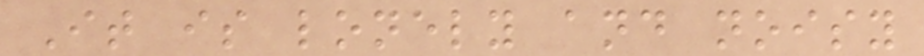It is lonely and noisy
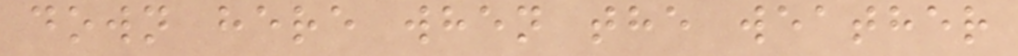down here when the weather
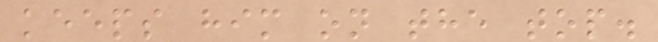keeps him on the top.
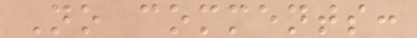No comments:
